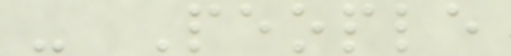- People
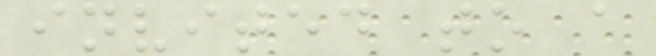invited to a
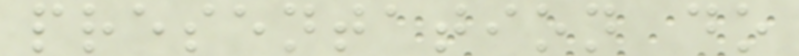presentation do
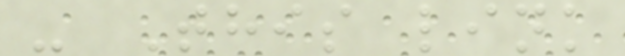- This link
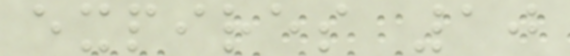expires 10
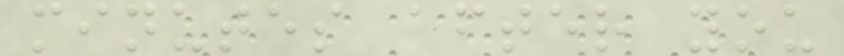minutes after you
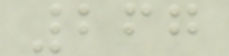267
